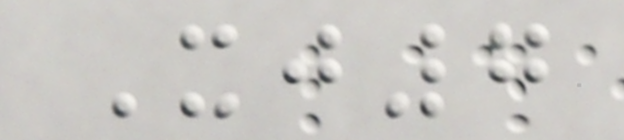Xj7
